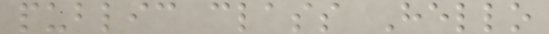public class Hello
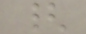{
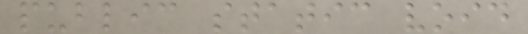public static void
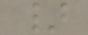}
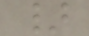}
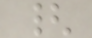{
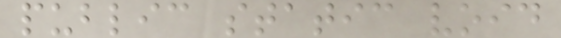public static void
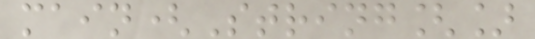main(String[]
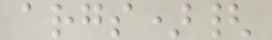args){
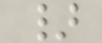}
